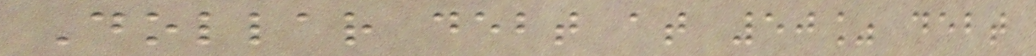Dollar debt at 50% debt
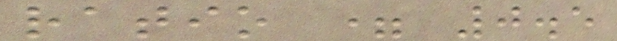ratio = 0.5
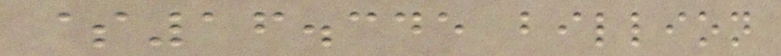$16.345 billion
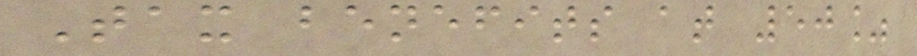Tax benefits at 50%
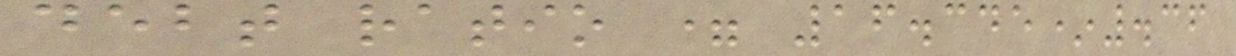debt ratio = 16.345*.36
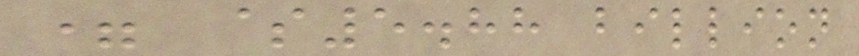= $5.88 billion
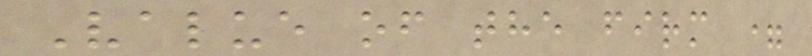Value of the firm =
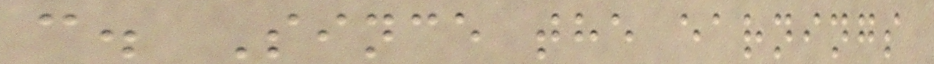c. Since the earnings
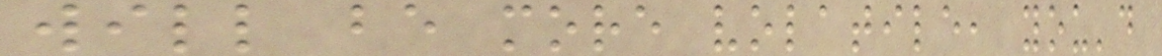will be more volatile, you'd
